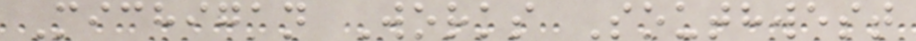Michigan Works Southwest
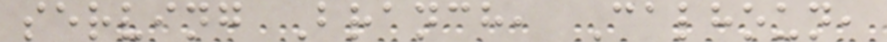serving Branch, Calhoun,
